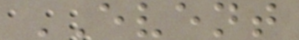EVENT
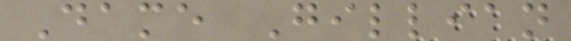Dame Gillian
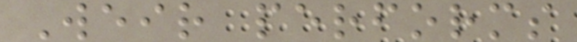Weir performs
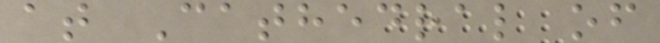at Cathedral of
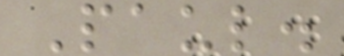Paul.
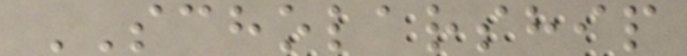SCHOLARSHIP
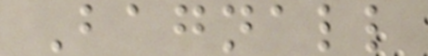Bagnall
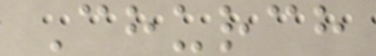Church
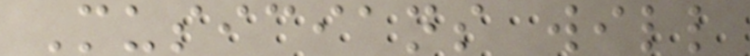Musicians will
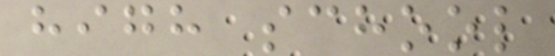high school
